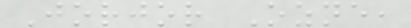Jorjor Ozne,
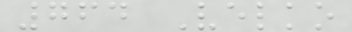764 Velko
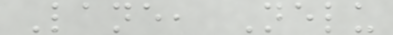Lane, Nelu
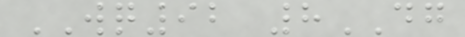WQ92 8DG
